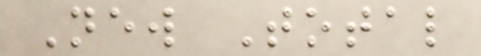New Total
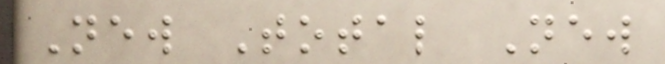New Total New
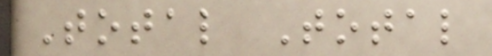Total Total
